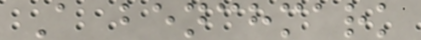A benchmark
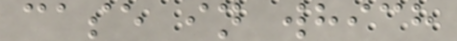case in which
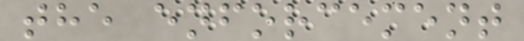the enforcement
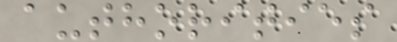authorities
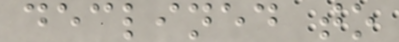declined to
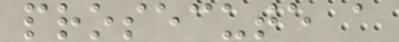prosecute a
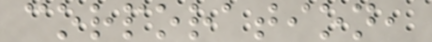corporation,
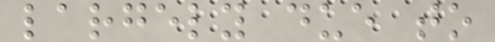largely due to
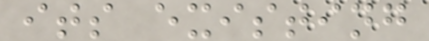its existing
